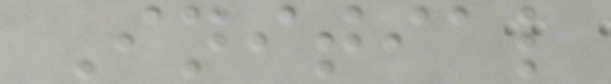Initial
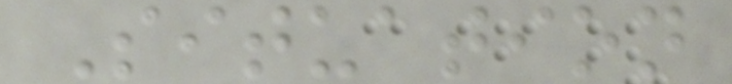Situation
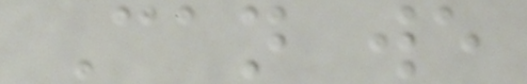Can we
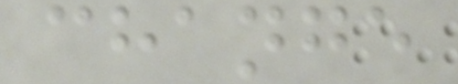change
